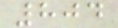804
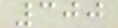300
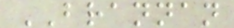BRANNAN
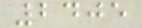2405
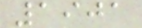1901
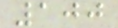100
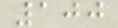100
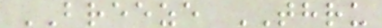BREEZE THRU
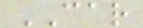CAR
